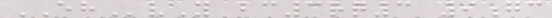EHvY bc3rq3 9gc
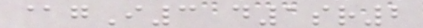@gI3 d1sr2
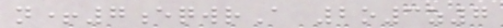n+7eqwrA 2o3z7
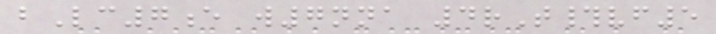bLc7e w7nna 4rT#vf5
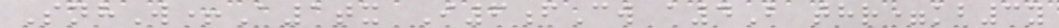SnhW+A1tx I6fCw a4B thr=kb3y
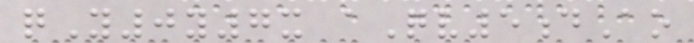qY0y7x aQv5dAo
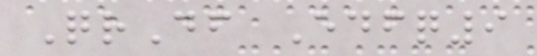QrDf Edfq9
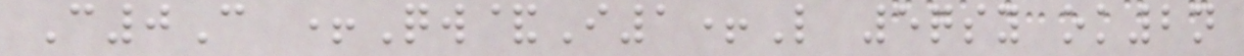C0C +Qw&I1+L 5qsy ok2n
